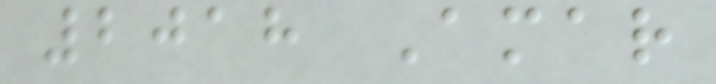2018 Amar
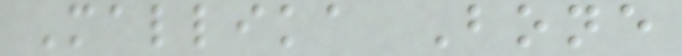Mallika Bone
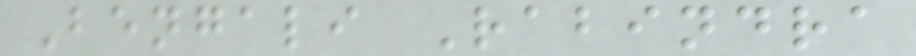Bengali Rabindra
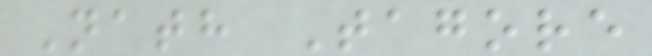Nath Tagore
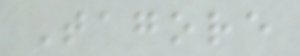Tagore
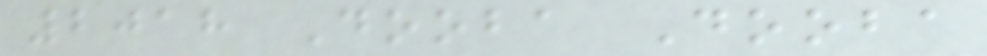2018 Dooba Dooba
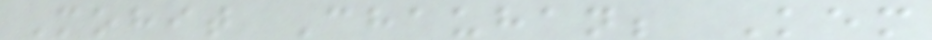Mohit Chauhan; Kem
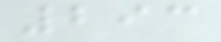293
